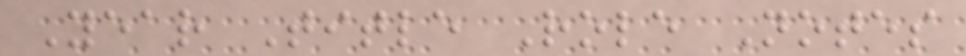Year Title Role Notes
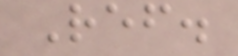Ref.
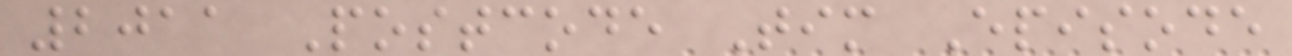2011 Postcode Tim Episode
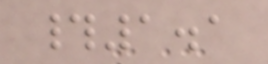#1.1
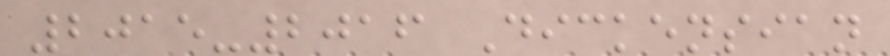2015-2016 Dickensian
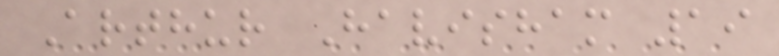Arthur Havisham 19
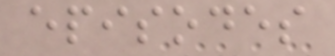episodes
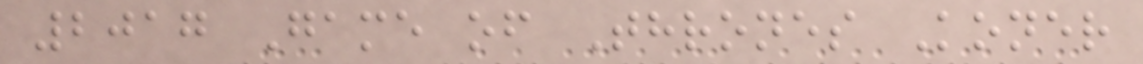2017 Game of Thrones Koner
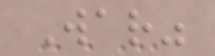War"
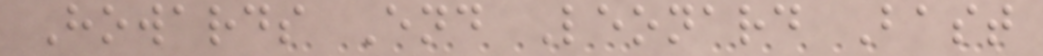Howards End Leonard Bast
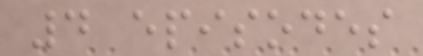4 episodes
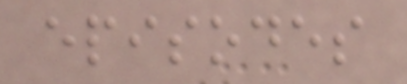episodes
